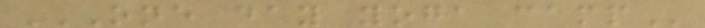ONE DAY YOGA CAMP
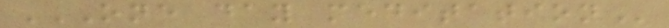ONE DAY MEDITATION
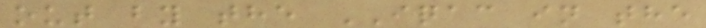out by the IQAC in the
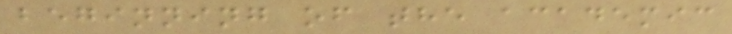beginning of the academic
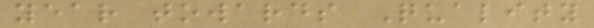year towards Quality
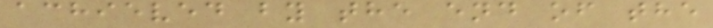achieved by the end of the
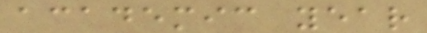academic year
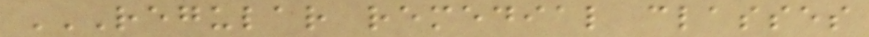REGULAR REMEDIAL CLASSES
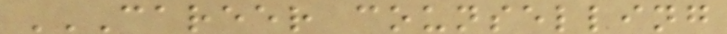CAREER COUNSELLING
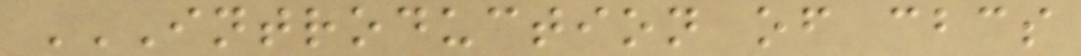INTRODUCTION OF CBCS
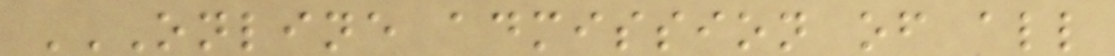ONLINE ADMISSION OF ALL
